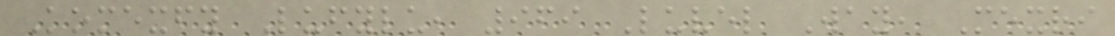Komexfy Lufylu, 969 Luvel Way, Mexri
